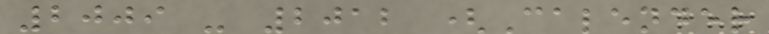2009 - 2012 (Calender
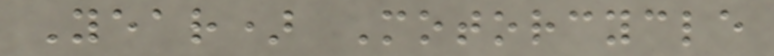Year) Motorcycle
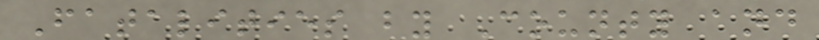Fatalities by County and
